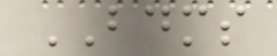BDMS
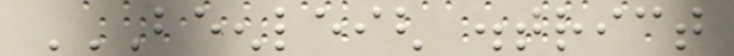BEENLEIGH DISTRICT
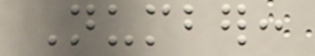Number:
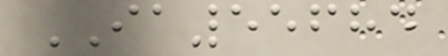IA55684
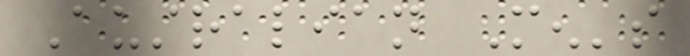Australian Men's
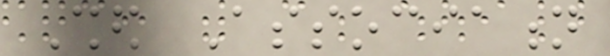Shed Association
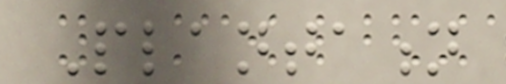Plantation
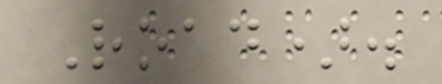Road).
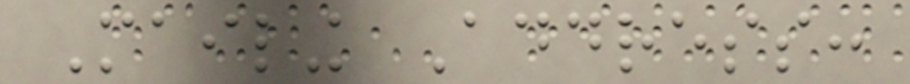Mailing Address:
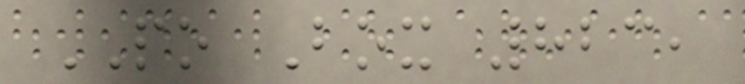PO Box 823,
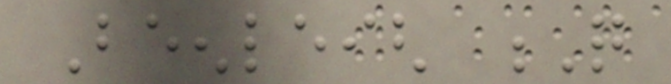Beenleigh Q
